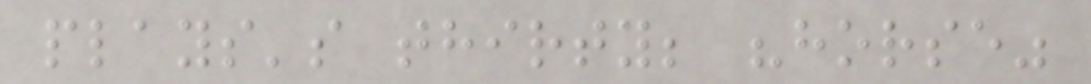plays's thirty; "horse"
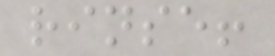rinse!
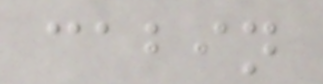cabin
